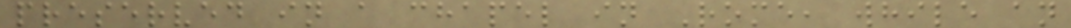preserved in a chapel in Rome, while an
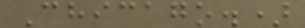Chicago.)
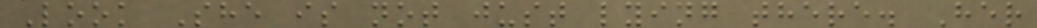Look She is not just lying there. Her
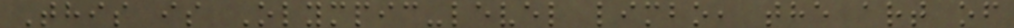This is Olympic-level limbo, the art of
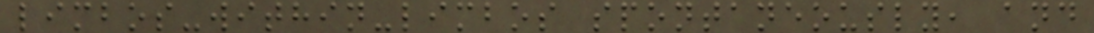limbos-within-limbos spontaneously, and
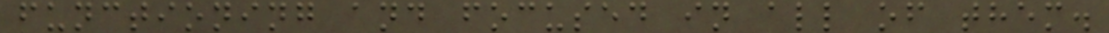functioning and focused in all of them.
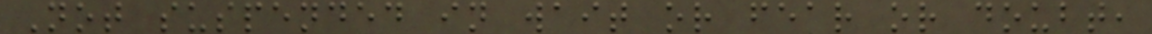Not suspended in wait or fear or doubt,
